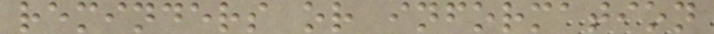reminders or information
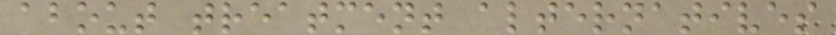about treatment alternatives
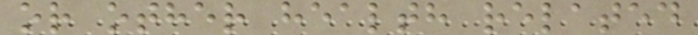or other health related
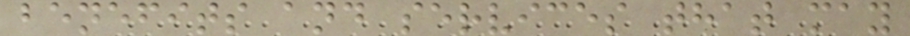benefits and services that may
